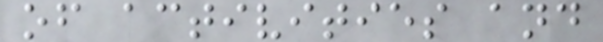of activities and
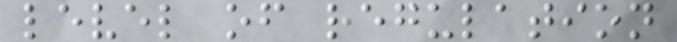level of regulation
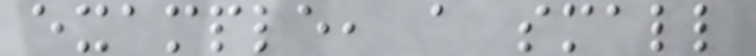example, a small
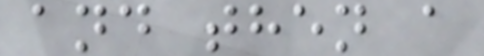and then a
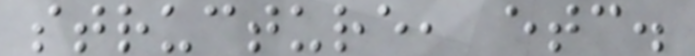structure, etc.
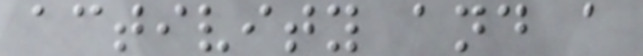activity and a
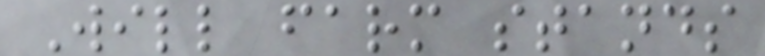Will farm stands
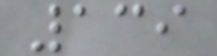139
